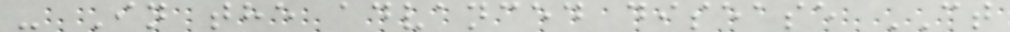- In the advanced disease CT
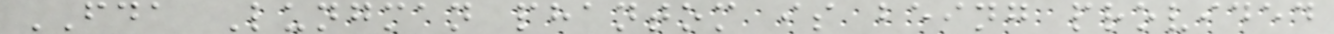FDA Lungman phantom is being provided
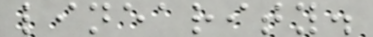linearity.
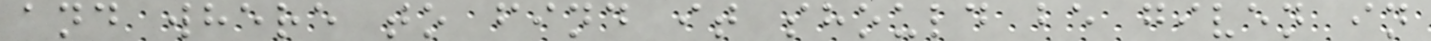and where to find it should be given in
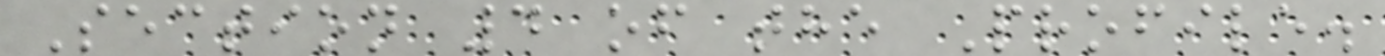Section 4 of the Profile.
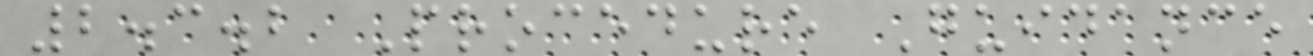2.3.2 Procedure Guidance
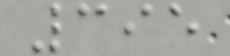395
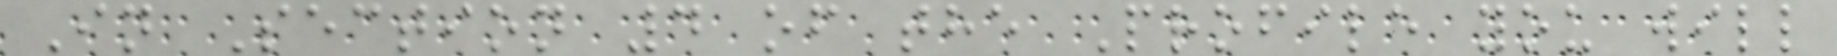In Section 4 of the Profile you will
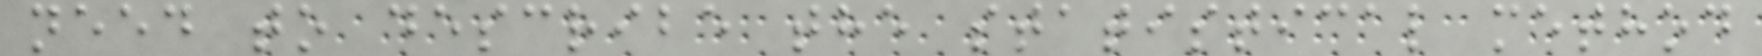need to describe the statistical method
